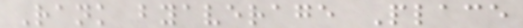Rank byaverage Place
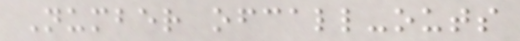Number ofcall-outs
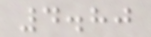4.80
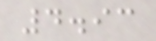4.93
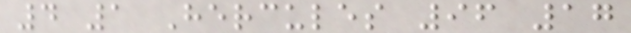4 1 Hercules 96 17
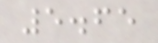5.65
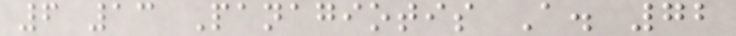6 13 Panagiotis A. 72
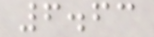6.63
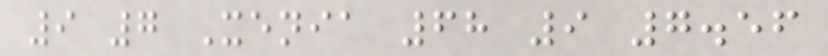9 7 Xenia 68 9 7.56
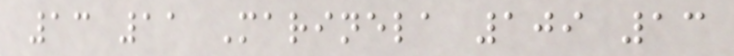13 11 Marinela 109 13
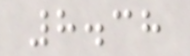8.38
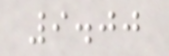9.00
